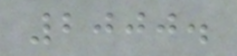2000.
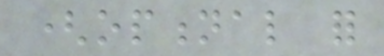(optional for
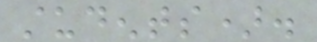students).
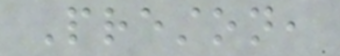Preston,
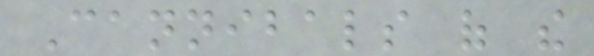Cannibals of the
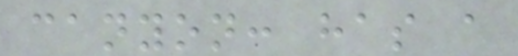canyon: has a
